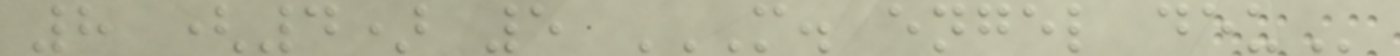8 (4) 5 M. ENGEL DEU
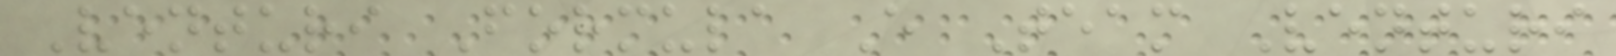Venturi Formula E Team Venturi
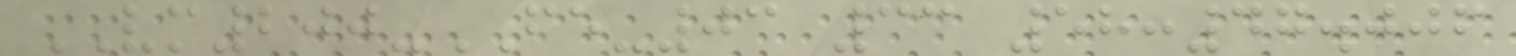VM200-FE-03 33 58:47.006
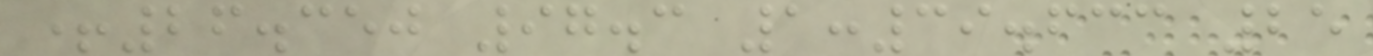+26.350 97.3 1:39.633 25
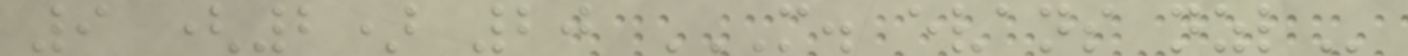9 (2) 20 M. EVANS NZL
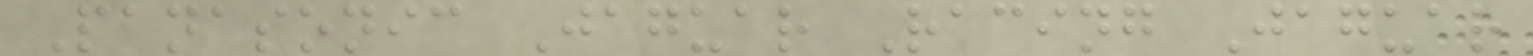Panasonic Jaguar Racing Jaguar
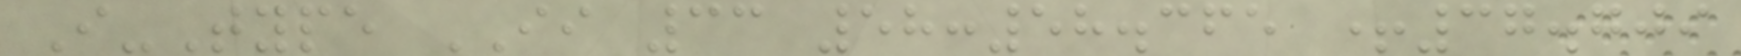I-Type II 33 58:58.365 +37.709
